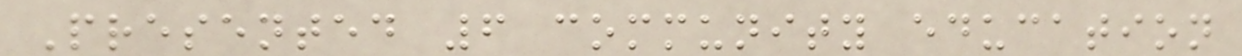Presented 6 community education
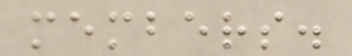members.
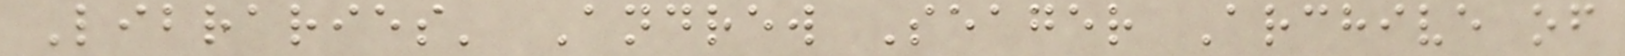Libraries' Andrew Seager Archive of
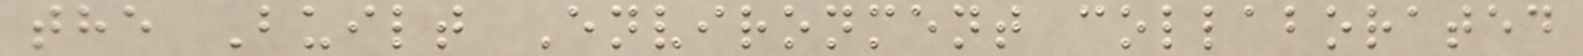the Built Environment collaborated
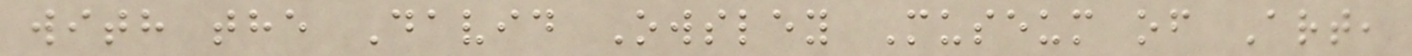with the David Owsley Museum of Art,
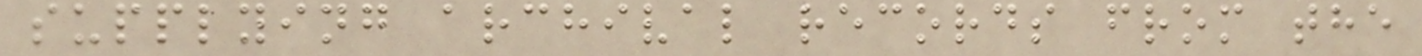supplying archival records from the
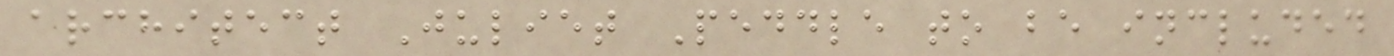architect Juliet Peddle to be included
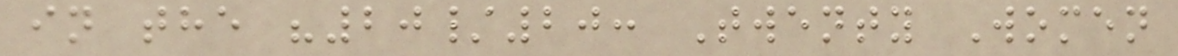in the "20/20: Twenty Women
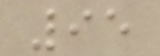95
